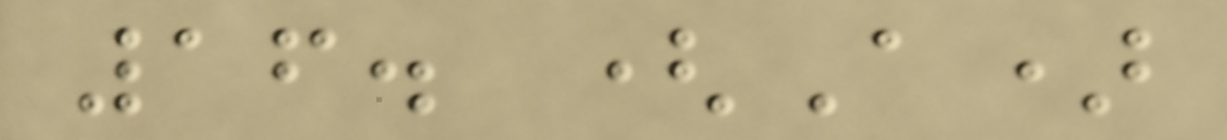16. (A)
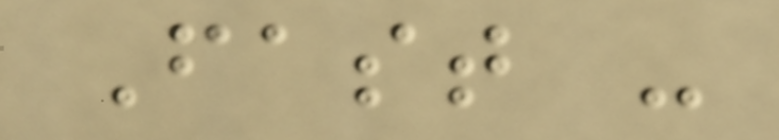Fast -
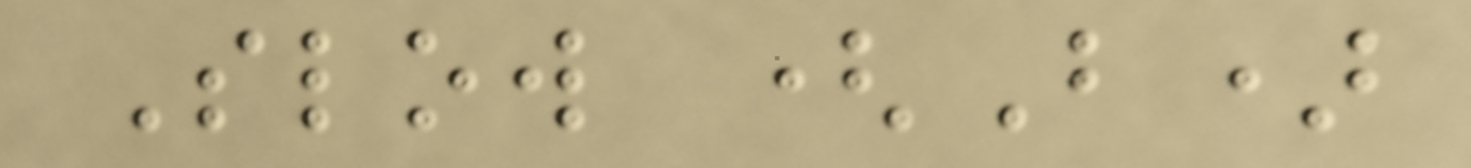Slow (B)
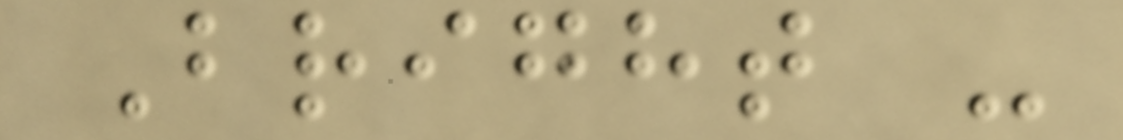Bright -
